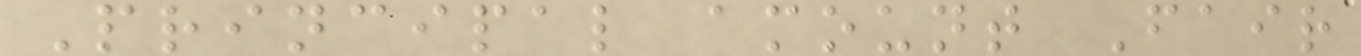Principal amount Fair
